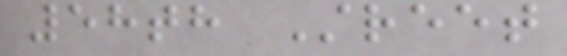58th Street
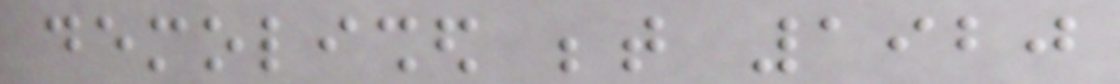demolished between 1920
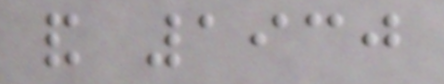and 1930
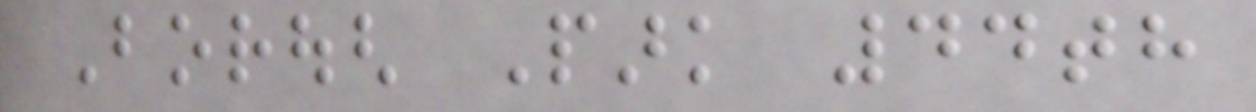Borough Park 44th
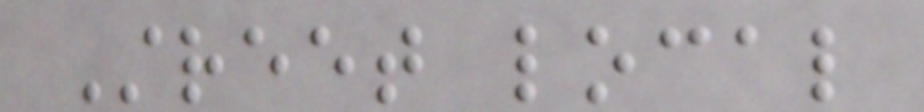Street local
